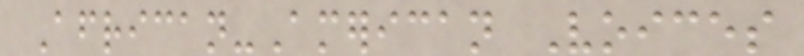African-American Voices
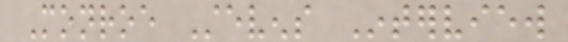Monroe Stevens Interview
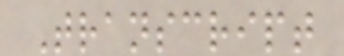Transcript
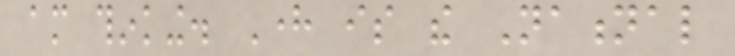am thinking. Here is the National
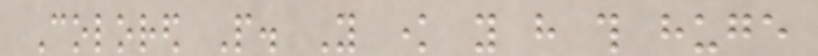Colored People. You know you have this huge
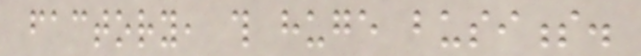factory, this huge business.
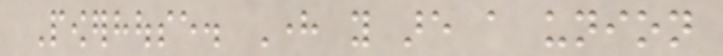Powerhouse. Here you are a union
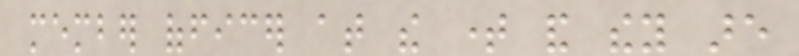member officer at the time and they are
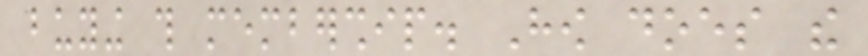buying this membership. How does the
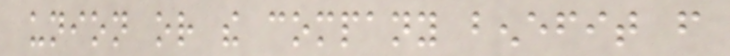union or the company benefit from
